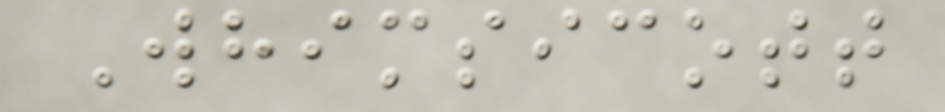Whimsicott
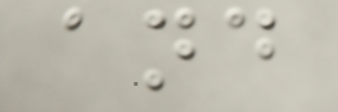and
